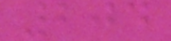204
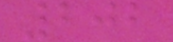202
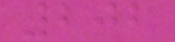202
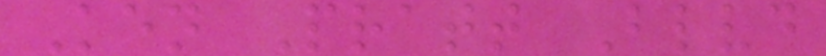Ken Pratt Blvd
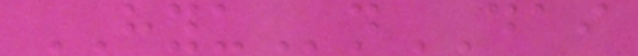HYUnDAI
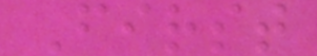First
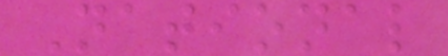National
